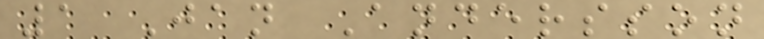1 Jan Andersson
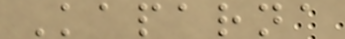Kaparna
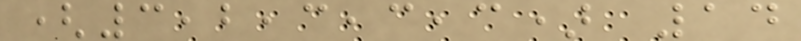(3,2,3,3,3) 14
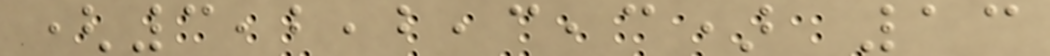(3,2,2,3,3) 13
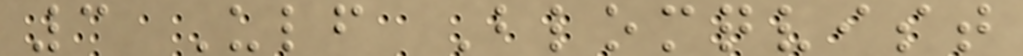3 Ulf Blomqvist
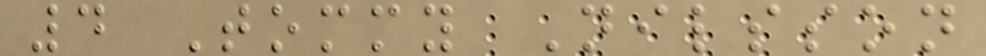4 Tommy Nilsson
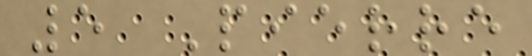5 Pierre
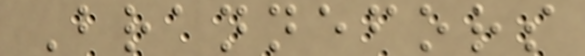Brannefors
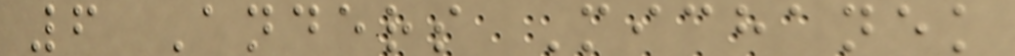6 Anders Michanek
